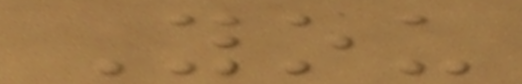You
